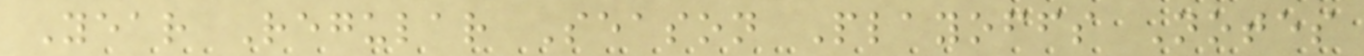Year Regular Season Playoffs Notes
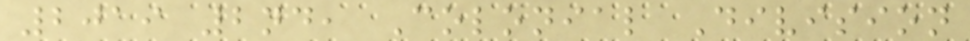2019 2nd, Colonial Division
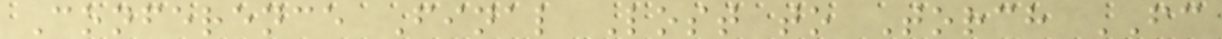Conference Final Lost to Torch FC
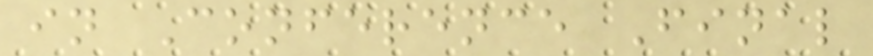in Conference Final
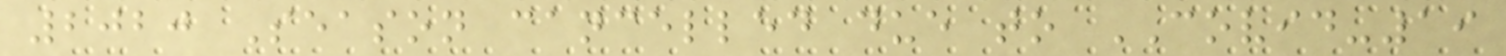2020 Season cancelled due to COVID-19
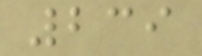239
